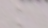k
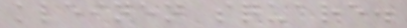kleinen square.
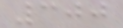300
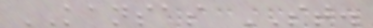KANSAS ST.
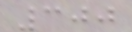300
